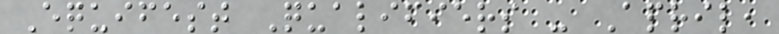Equifest Qualifiers - April,
